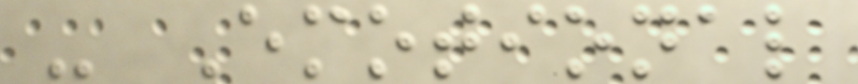- Emotional
